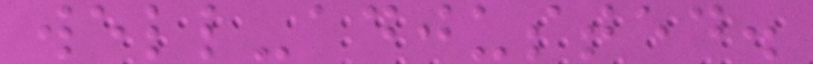well-adjusted.
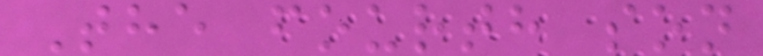The fourth son
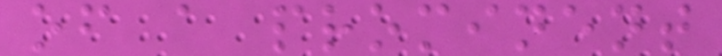of a prominent
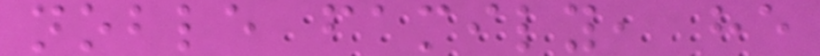noble family, he
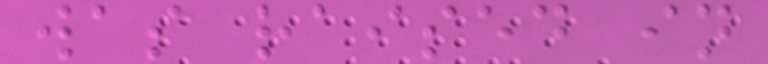was raised in
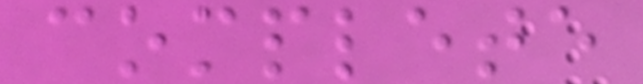complete
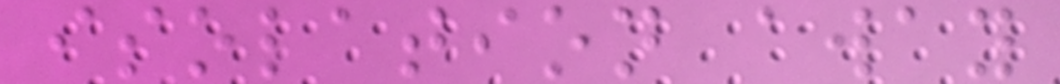isolation away
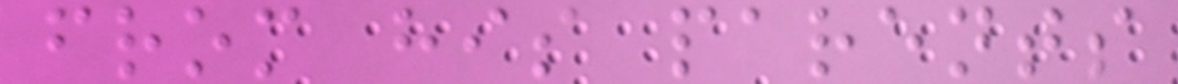from his parents
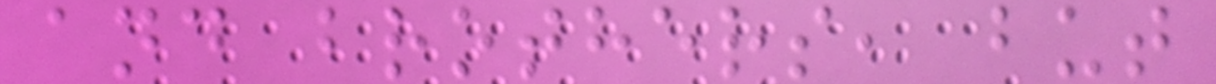and brothers, but
